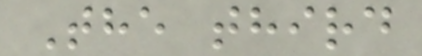The third
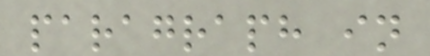paragraph in
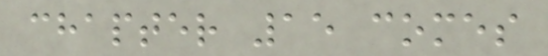chapter 15 comes
